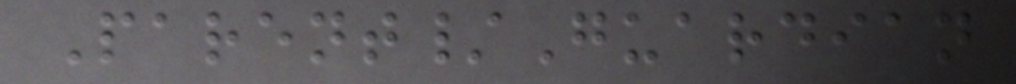Parent/Guardian
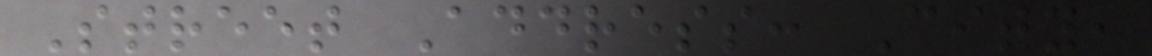Street Address: City,
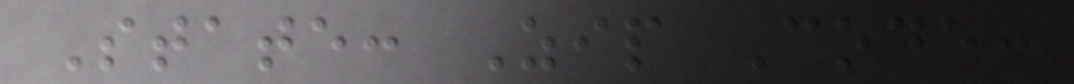State: Zip Code:
